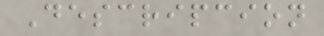Descripcion
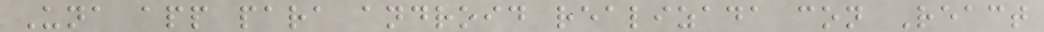Una app para android realizada con React
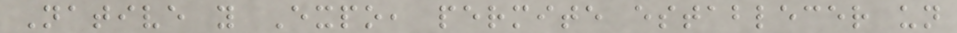Native y Expo, permite establecer un
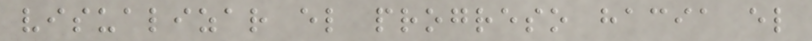visualizar el progreso hacia el
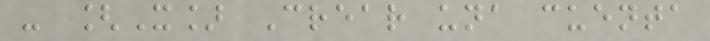- [X] Crear una cuenta
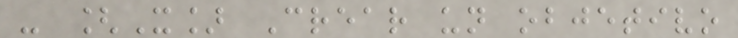- [X] Crear un objetivo
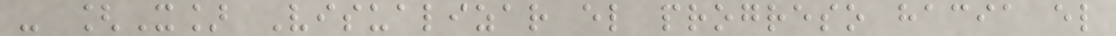- [X] Visualizar el progreso hacia el
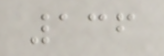136
